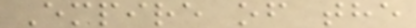Empire of the
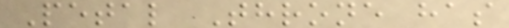Petal Throne has
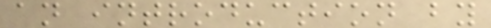an introduction by
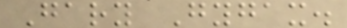Gary Gygax.
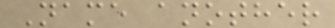Name another
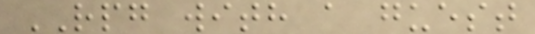RPG with a guest
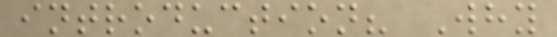introduction? Why
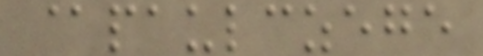@paulczege
